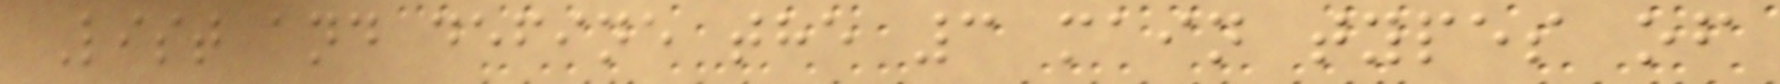List and define the 3 main types of
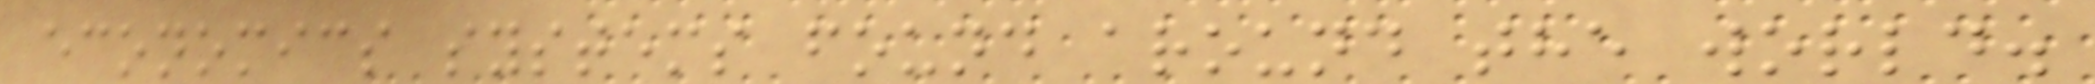economics systems found around the world.
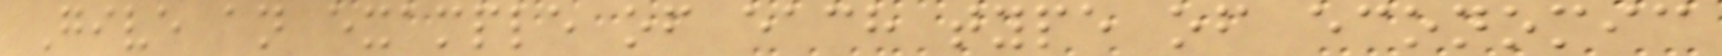Give an example of each type of economic
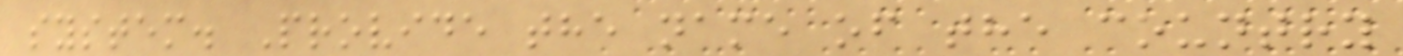system. Provide the name of the country
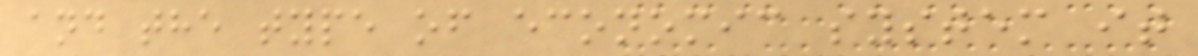and the type of economic system it
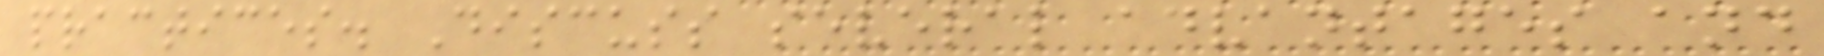practices. Discuss several advantages and
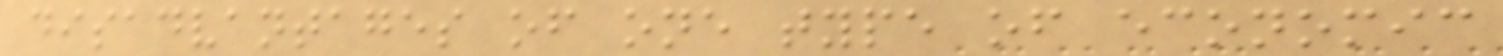disadvantages of one type of economic
